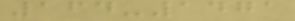164-1471
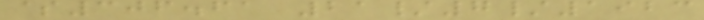$306.61 21/7/1923
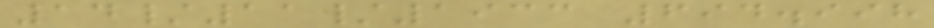14/11/1933 694.998
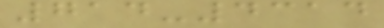714-4314
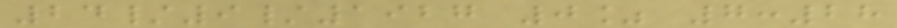24/9/1927 0% 7:28
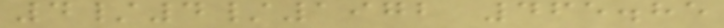4/4/1972 465.85
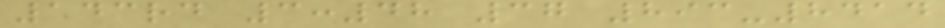143rd 3:48 37 893-8414
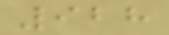928
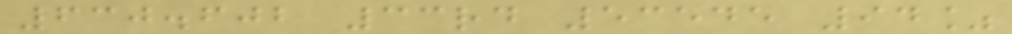630.602 33rd 53545 94%
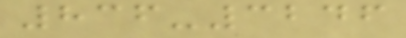836-3246
